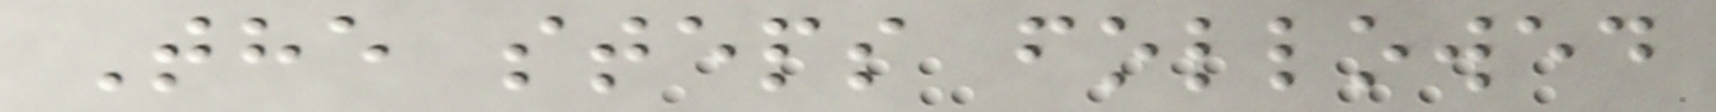The steps followed
